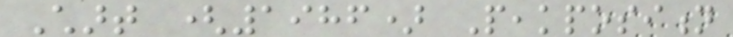Chart (1986) Peakposition
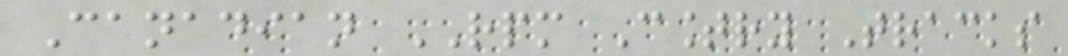Canadian RPM Country Tracks
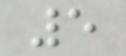5
